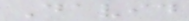David
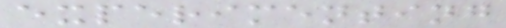experimenting
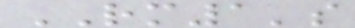RM1's
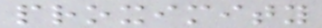proximity
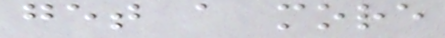get a more
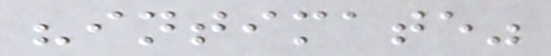"intimate"
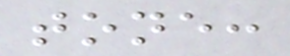tone:
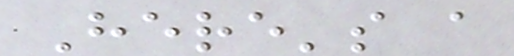Here's a
